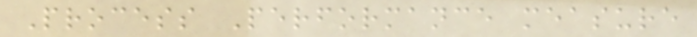Process Performance measure
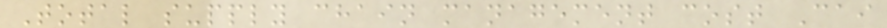Total supply chain management cost Cai
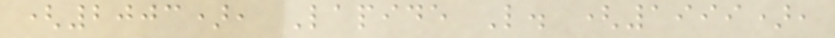(2003), Lapide L. (1999),
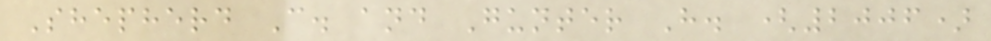Shepherd C. and Gunter H. (2006)
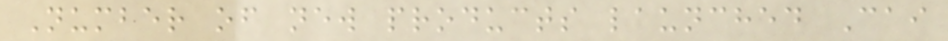Number of new products launched Cai
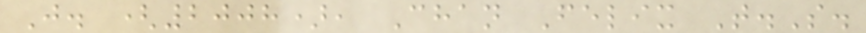J. (2008), Chan Felix T.S.
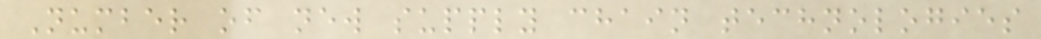Number of new supply chain technologies
